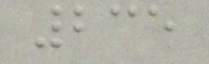235
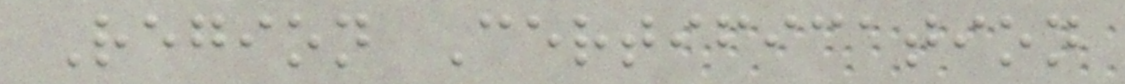Region Certification
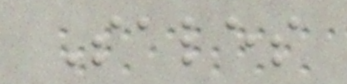Sales
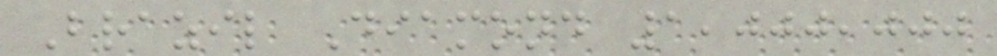Brazil Diamond 1,000,000
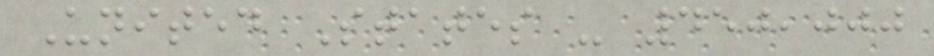United States - 450,000
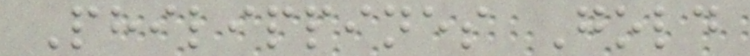Philippines Gold
